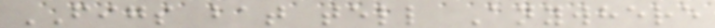FIGS bat tell Anywhere
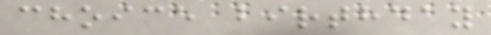choice birthday
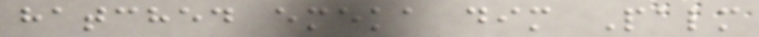hatched emeka dim Palm
